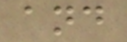and
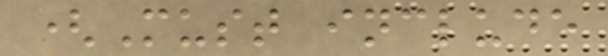(Must include
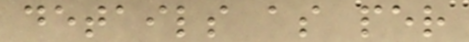details as per
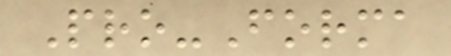Pro-Forma
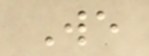We
